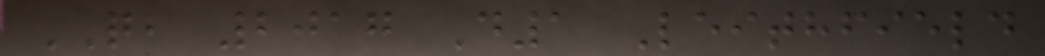QB 2017 D1 Leithfield
